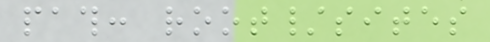path: root/sites
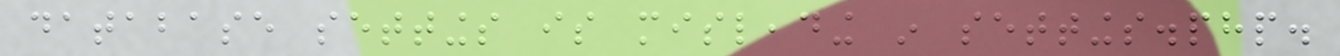database settings is misleading in settings.php.
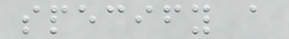specify a
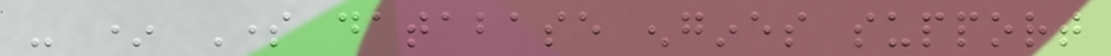- * Some database engines support
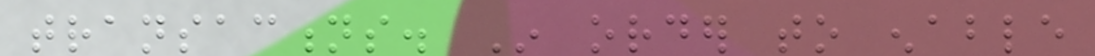transactions. In order to enable
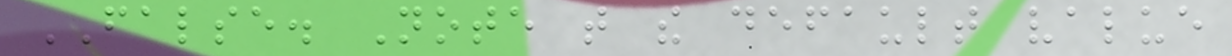FALSE. Note that the default value
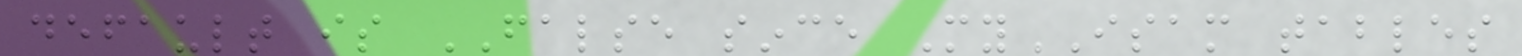default is FALSE since MyISAM tables
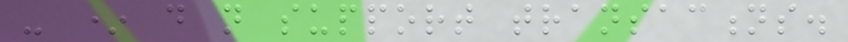- * do not support transactions.
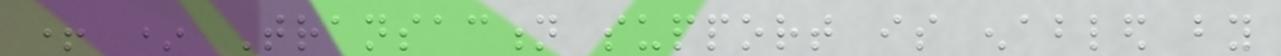+ * Transaction support is enabled by
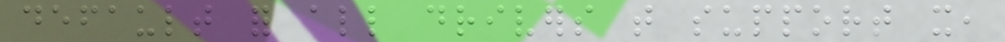default for all drivers that support it,
